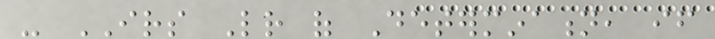- IRS Letter of Determination, if
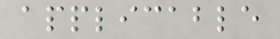applicable
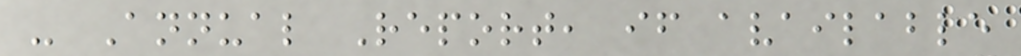- Annual Report, if available
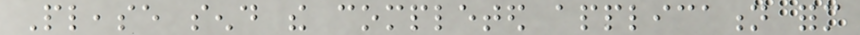Please send the completed application form
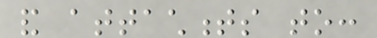and attachments to:
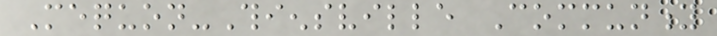Mequon-Thiensville Community
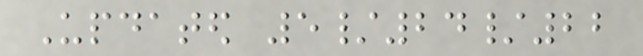Updated 5/24/22
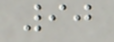90
